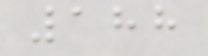188
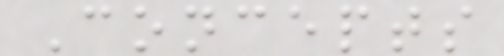Concepts
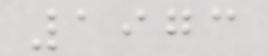1973
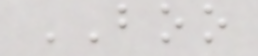BOO
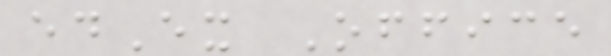edEx Office
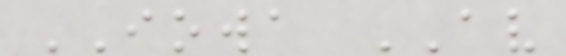IOWA AV
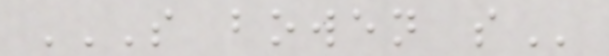S BOWEN S
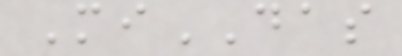MiDAS
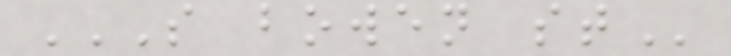S BOWEN ST
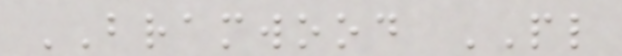BRAMWOOD PL
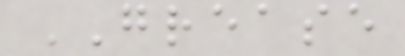GREASE
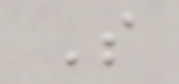S
